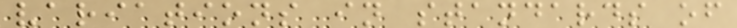variations in standards of
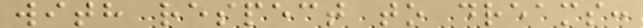with respect to dreams:
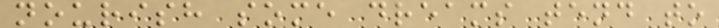nourish some dreams tend to
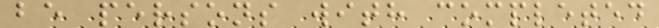be persons with completed
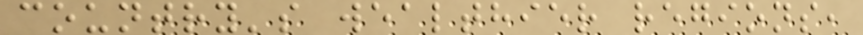country's wealthier regions,
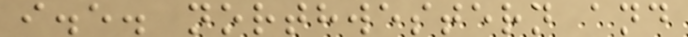i.e. northwestern and
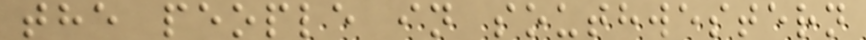the people in southwestern
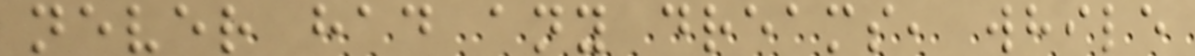never had any dreams, while
